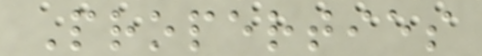Properties
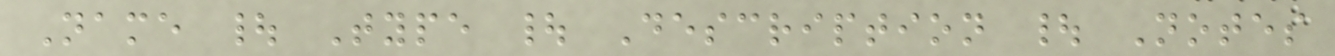Name | Type | Description | Notes
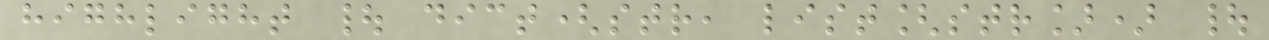highlight | dict(str, list[str]) |
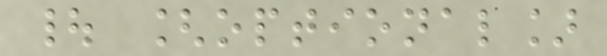| [optional]
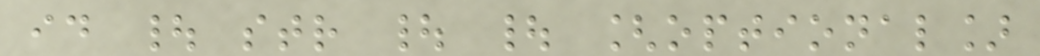id | str | | [optional]
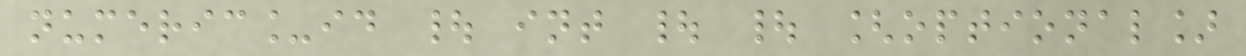numeric_id | int | | [optional]
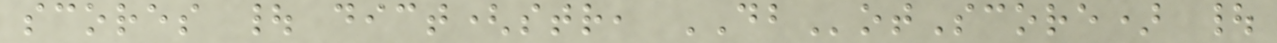scores | dict(str, DBotScore) |
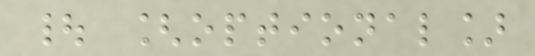| [optional]
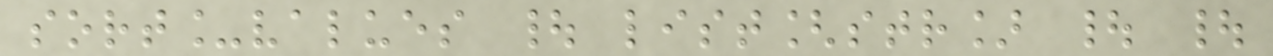sort_values | list[str] | |
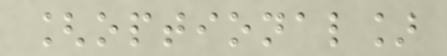[optional]
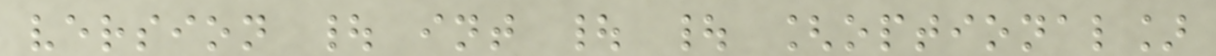version | int | | [optional]
